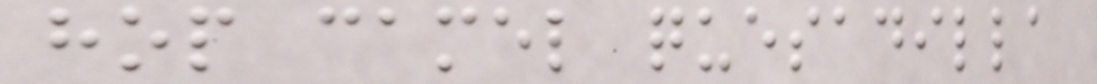hop camel quesadilla
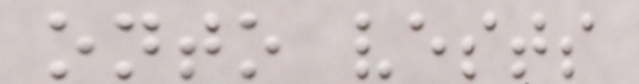onto vests
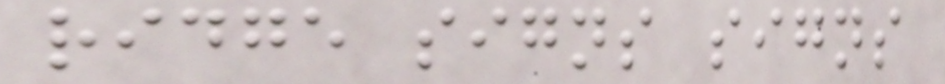ridge signs signs
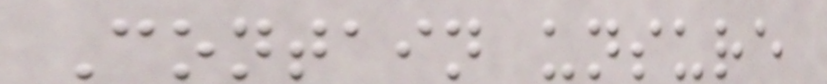Contain unsure
